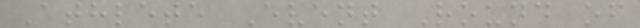Athlete Event Round of
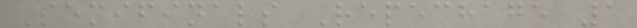Semifinals Repechage 1
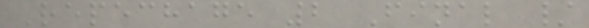Repechage 2 Final /
